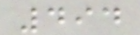494
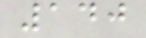140
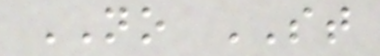NO ST
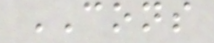CONS
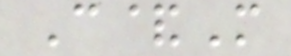C&M
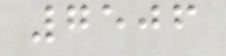7506
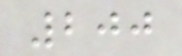200
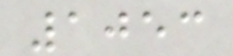1053
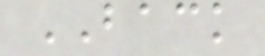BACK
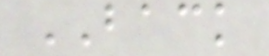BACK
